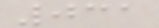031
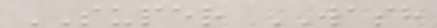SUPER WASH
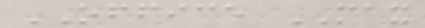OFFICE MAX
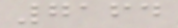7164
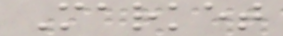Market
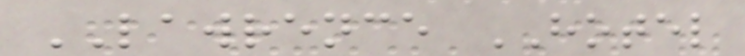LAWRENCE HOTEL
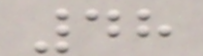48
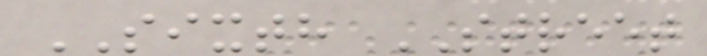SIXTH STREET
